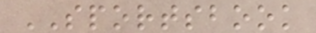SPORTSBOOK
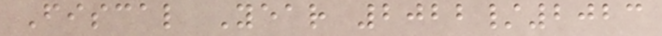Fiscal Year 2022/2023
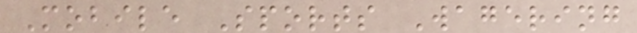Mobile Sports Wagering
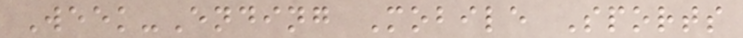Week-Ending Mobile Sports
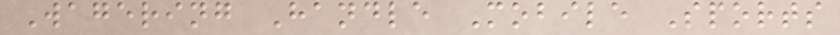Wagering Handle Mobile Sports
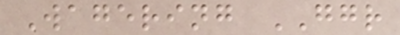Wagering GGR
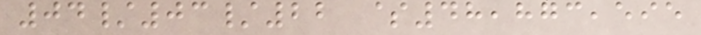04/03/22 $48,873,595
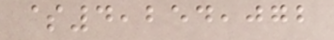$4,254,072
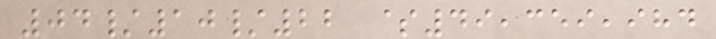04/10/22 $49,359,984
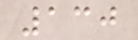130
